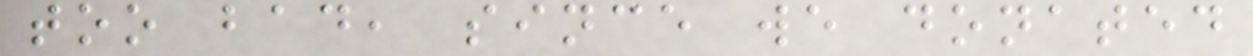too bad, since we donated
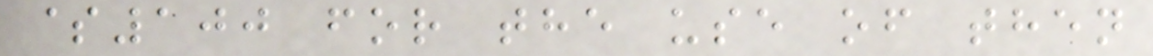$100 for the use of then
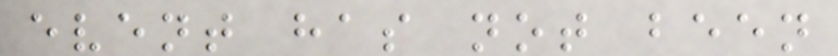event has not been
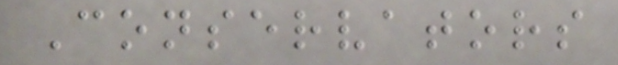Conservators
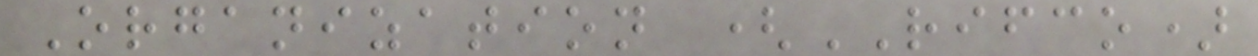Organization (RIFCO)
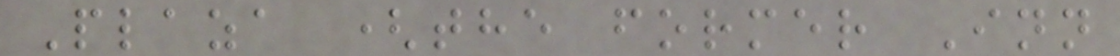Plaza (the former Inn
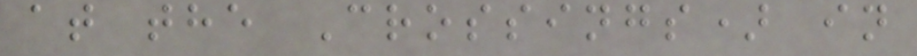at the Crossings) in
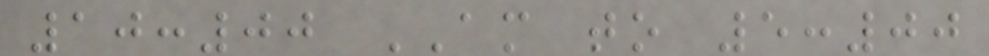10:00 AM to 5:00
